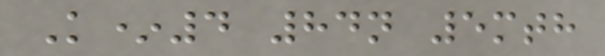K*4 84n 5mth
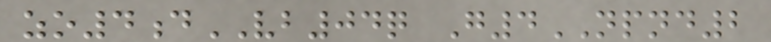zo4dVB04q G4NPND2
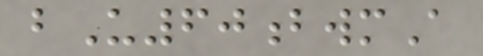bU60bwmA
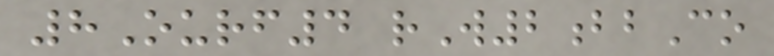8Ourf4 rW2bbCo
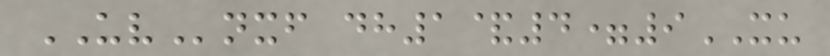UVnxf dh1&4=9XU
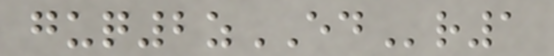guq2zEDr1
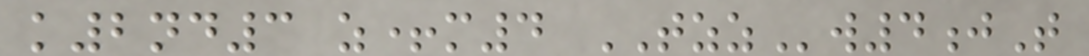k2nd3 z+m4 TZZw4jT
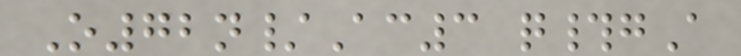O72n/Ac3 q#gA
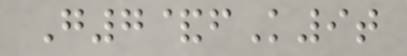G7&fK9t
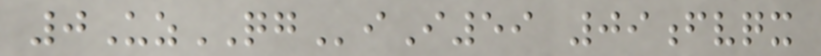0UzQGiI59 09fvqx
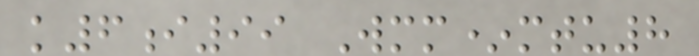k6i99 Wmm*mtu8
